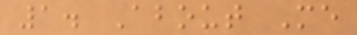1. About Me
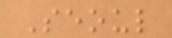Seoul
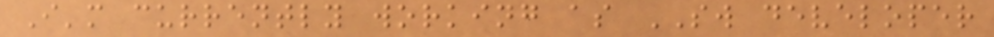I'm currently working as SW developer
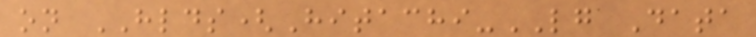on HLDS(Hitachi-LG Data
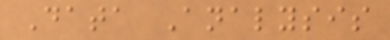Data Analysis
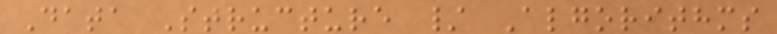Data Structure / Algorithms
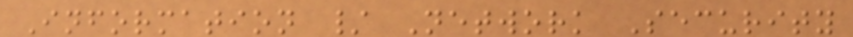Information / Network Security
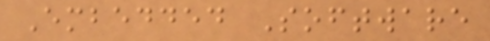Embedded Software
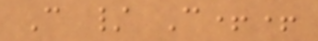C / C++
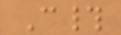C#
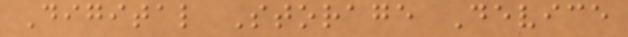Digital Storage Device
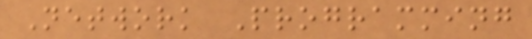Network Programming
